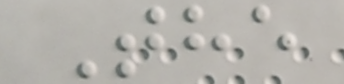The
